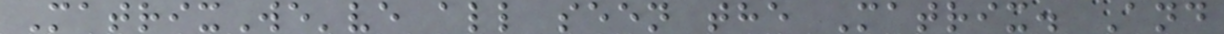MatrixWe've all seen the Matrix. And
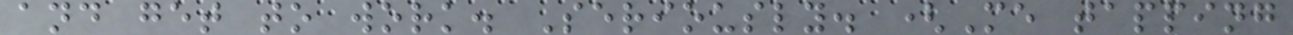and get to work. Seriously. (Me tapping
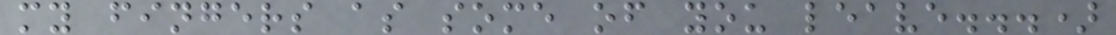my fingers as some of you leave...)
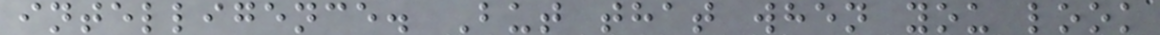intelligence. But that when you look
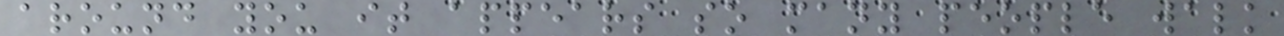around you it appears so many people walk
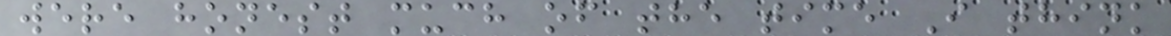were honest much of the time I think
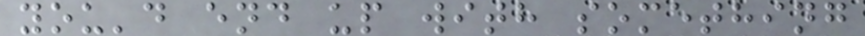you'd end up with something
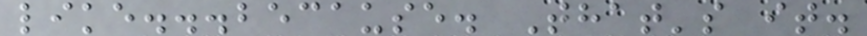like...because. That's it.
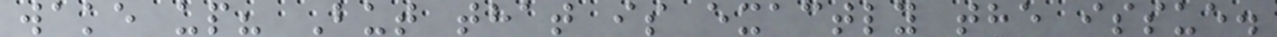wake up? But that is exactly the issue.
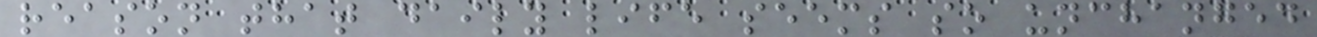reason that daily life seems so unchanged
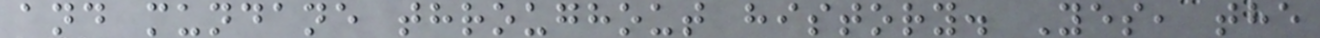and mundane throughout history. Yes, the
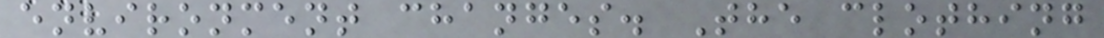environment changes. The clothing
